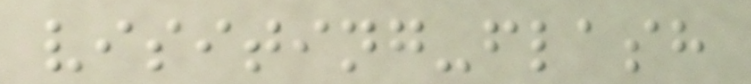visiting-flash
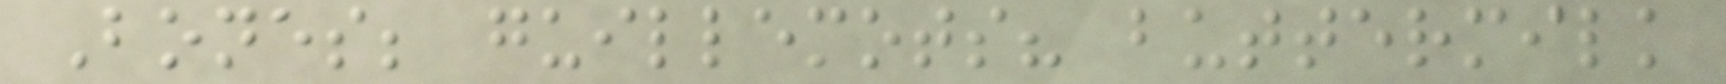Bones; guillemots? buttermilk
